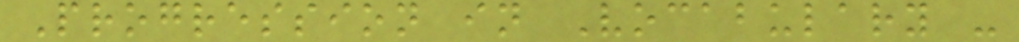Progression in Vocabulary -
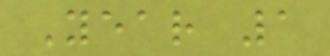Year 1
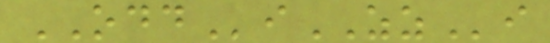ODDiZZi
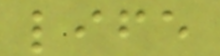life
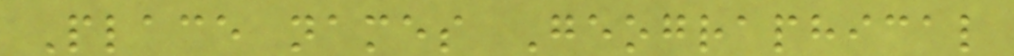Place names Geographical
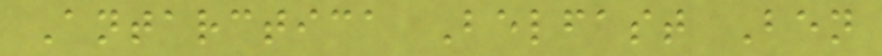Antarctica Belfast Ben
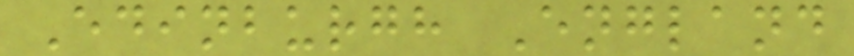Edinburgh England
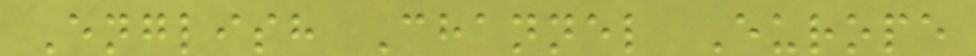English Channel Europe
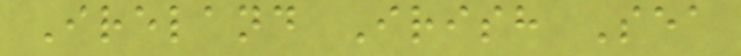Ireland Irish Sea
